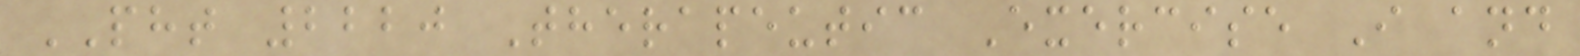PHT 2220 Therapeutic Exercise I and
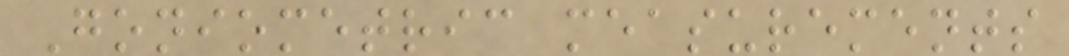Goniometric measurements
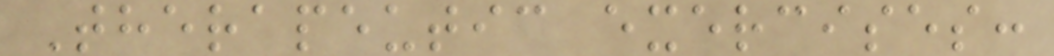Therapeutic exercises:
